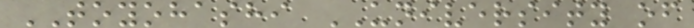TOYOHASHI UNIVERSITY of
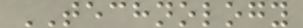TECHNOLOGY
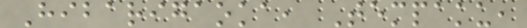Hibarigaoka, Tempaku,
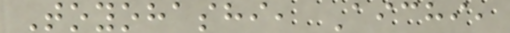Toyohashi, Aichi,
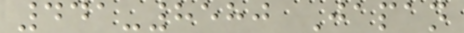441-8580 Japan
